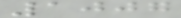1007
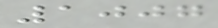1007
